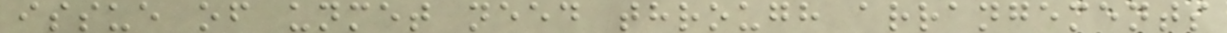issue of unmet need through arrangements
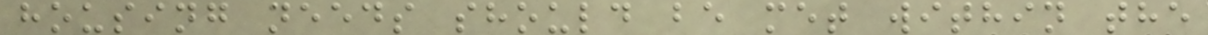housing needs should be met within the
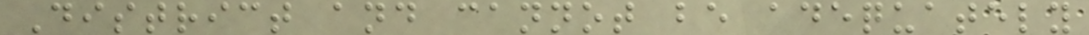District and cannot be adequately
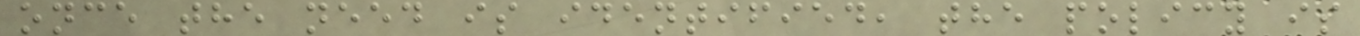once the need is identified, the policy is
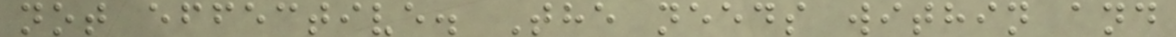not effective. The needs within and
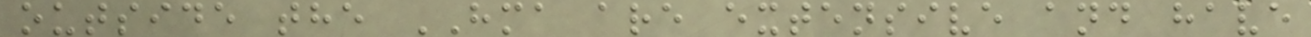outside the HMA are extensive and have
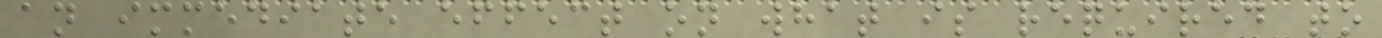an immediate effect on what is required to
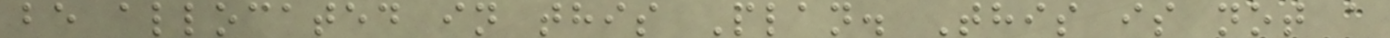be allocated in this Plan. This is not a
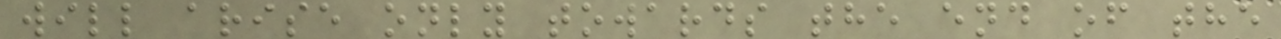will arise only towards the end of the
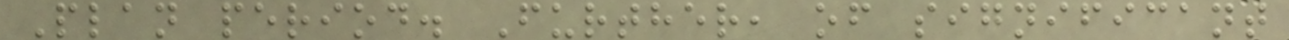Plan period. Further, of significant
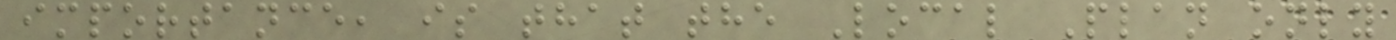importance, is that the Local Plan only
